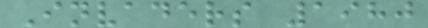Invaders 1980
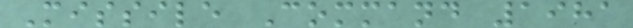Missile Command 1981
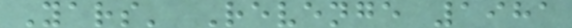Yars' Revenge 1981
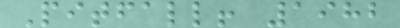Pitfall! 1982
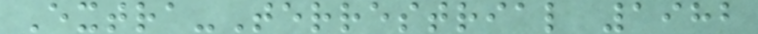Extra-Terrestrial 1982
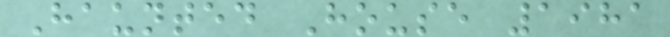Haunted House 1981
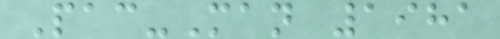Pac-Man 1981
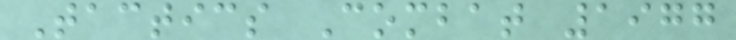Tactics Combat 1977
